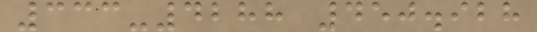333-4288 450.928
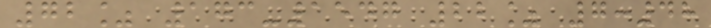72% 173-1547 22% 7:48
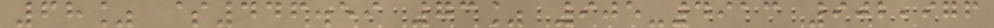68% $446.59 73% 905-4913 902,976
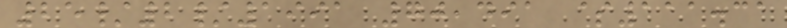25/2/1991 70,491 $111.31
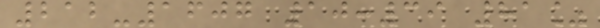212-1607 10:39 81%
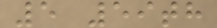5 59th
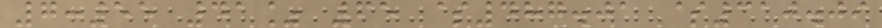7:55 41% 65 $487.01 $310.09
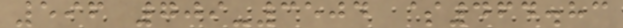596 709-3504 $464.83
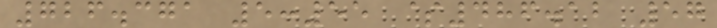726.371 5:55 $486.12 57
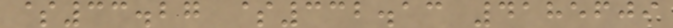$33.27 $332.13 4185609
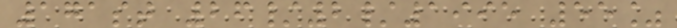171st 26/2/1995 55%
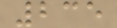235
